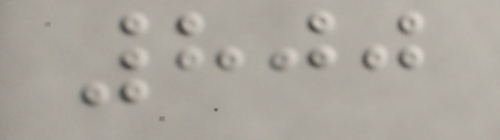800
